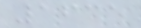1635
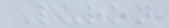Puron
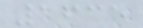1635
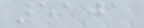5101
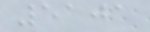5101
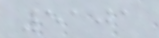5101
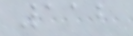112
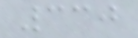330
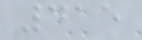415
